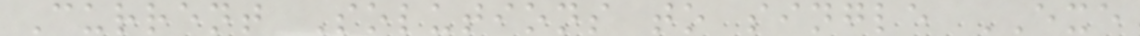Current Solutions to single EXE
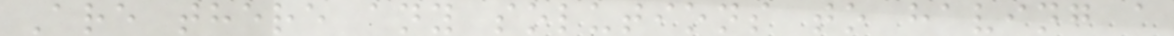Are there any solutions to having a
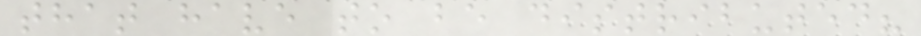that have to be distributed?
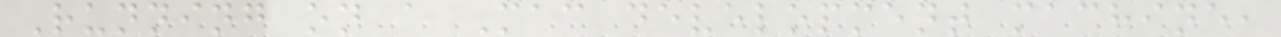Running on a Mac development machine,
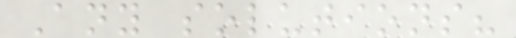Any solutions?
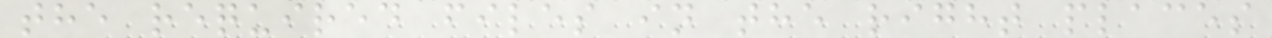the required files in the right places
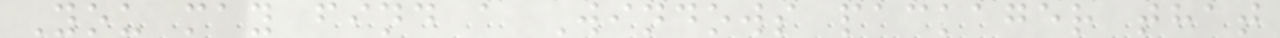You may find a Windows packager that
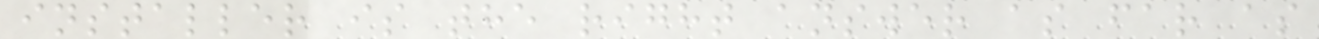installer is the right answer as far as
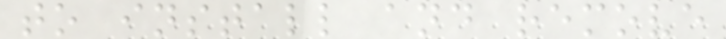to install and remove
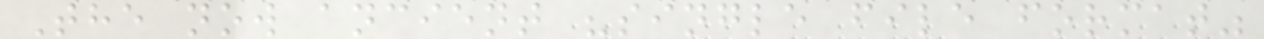The now ancient "single file format"
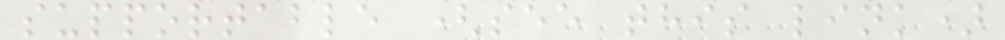supportable (see this link)
